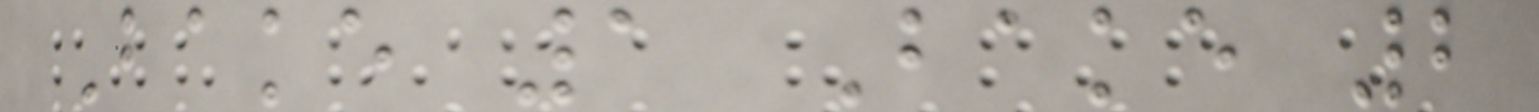Bake 1 Bake 2
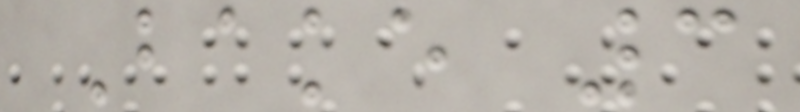Bake 3
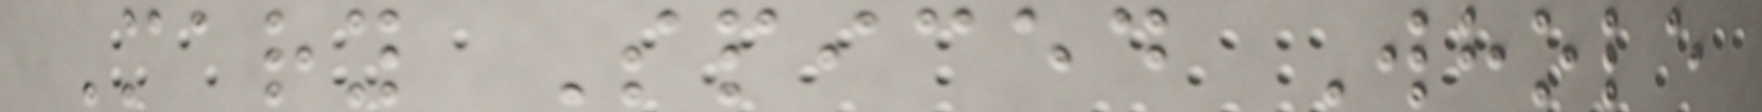Mary Spiced Whole
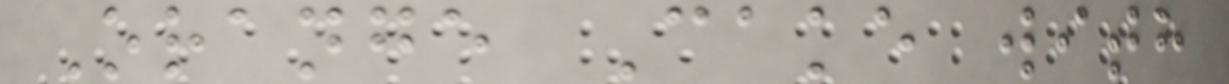Orange Cake with
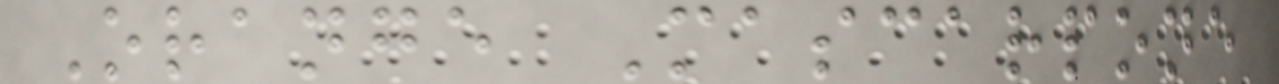Orange Mascarpone
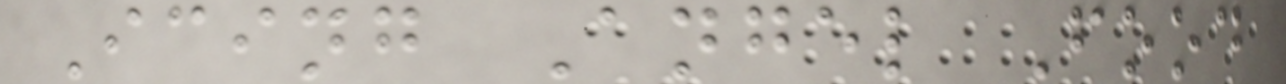Icing Angel Food
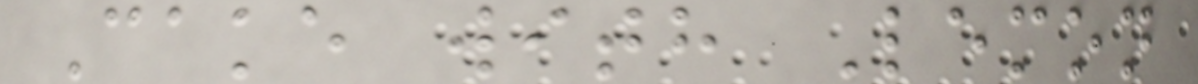Cake with Lemon
